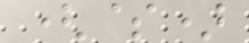($)
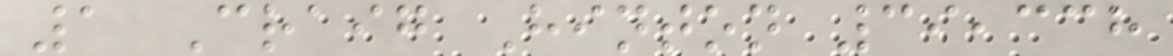1 Craig Hinton 39,338
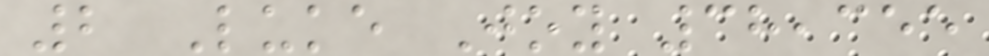2 Luke Joy 38,355
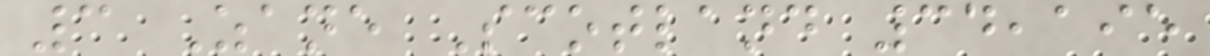3 Zane Scotland 34,195
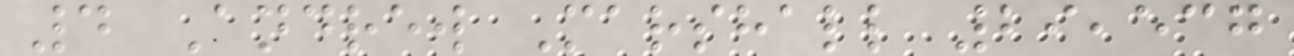4 Andrew Marshall 29,537
